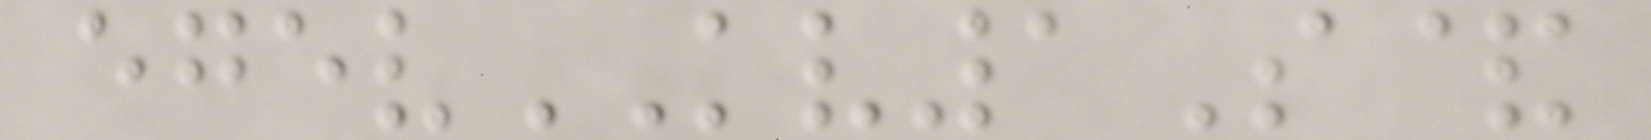egevKV1S&
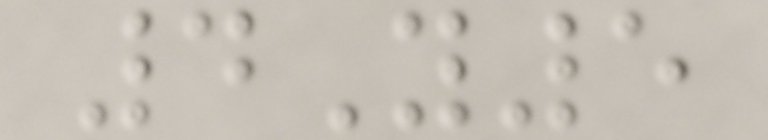4Y5
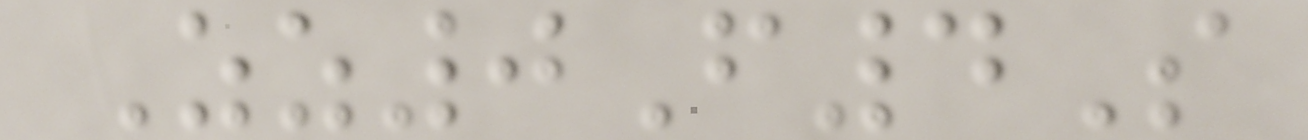Zz0F4S
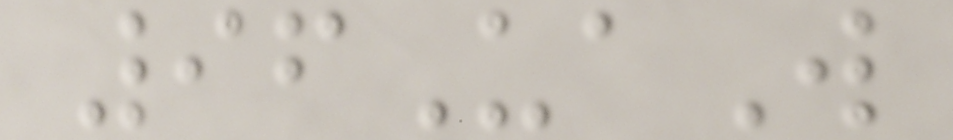96UaW
